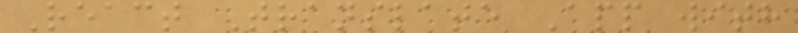React Translate App with
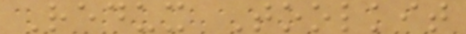Redux Toolkit
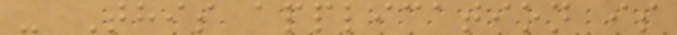- This application is
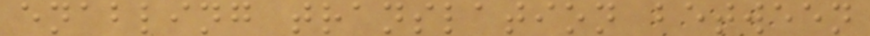enabling translation between
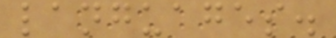languages.
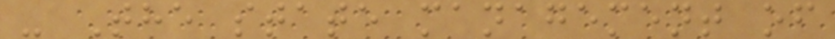- The state management of
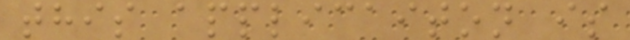this applicaiton is
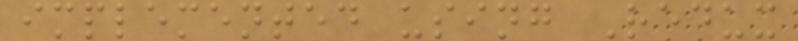implemented using Redux
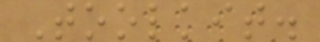Toolkit.
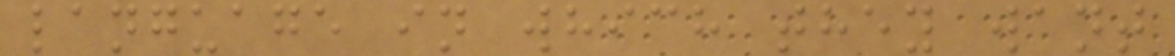language in which they want
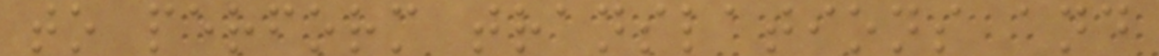to perform translations and
